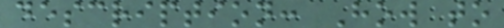description: How to
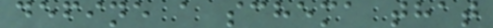define a schema that
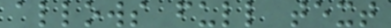allows full text
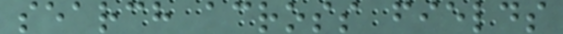search across fields
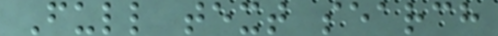Full text search
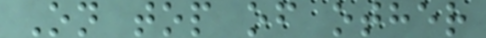On top of other
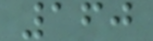160
